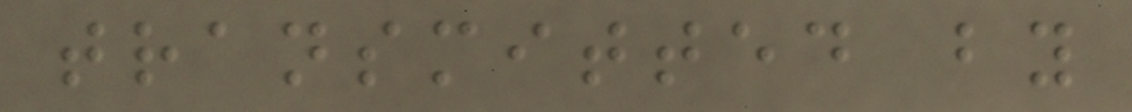transmitted by
